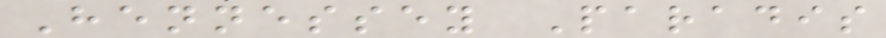Hennessey Paradis
